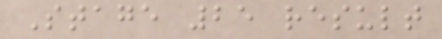Stage 25 result
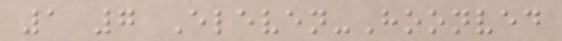1 7 Eleven-Hoonved
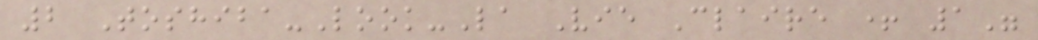2 Toshiba-Look-La Vie Claire + 1"
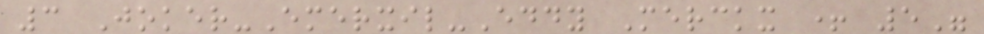3 Joker-Emerxil-Eddy Merckx + 5"
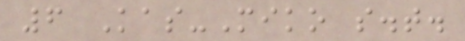6 Kas-Miko s.t.
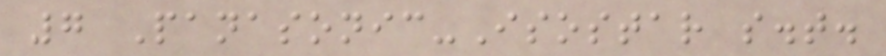7 Panasonic-Isostar s.t.
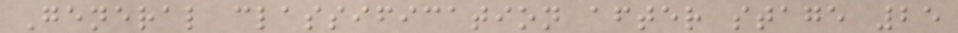General classification after stage 25
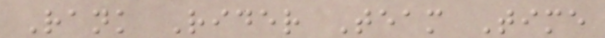Rank Rider Team Time
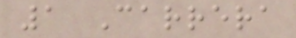1 Carrera
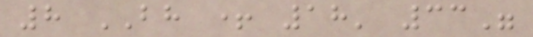8 BH + 18' 33"
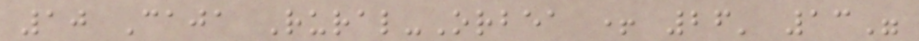10 Caja Rural-Orbea + 26' 13"
